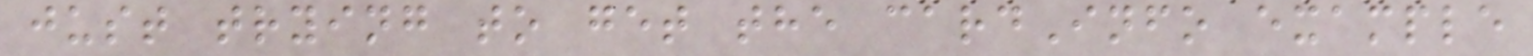just trying to get the cardInfo example
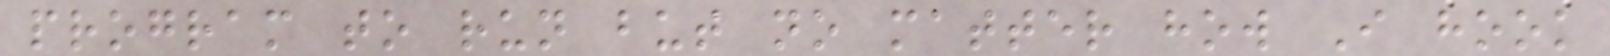program to run but no matter how I hook
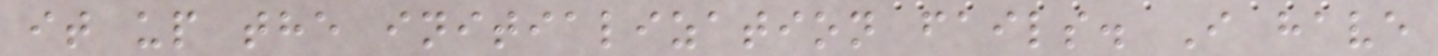it up the initialization fails. I have
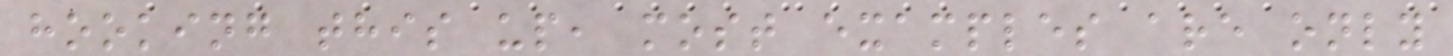hooking this up, most examples are only
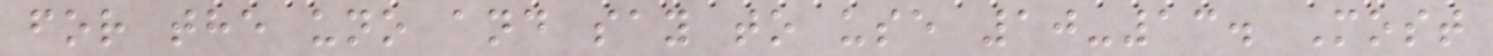for the uno and say to use 10-13. Most
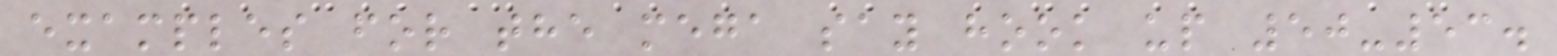examples for the mega say hook up 50-53.
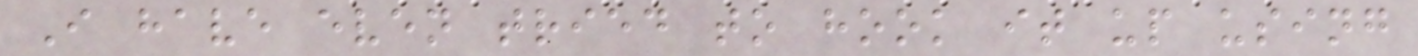I have even tried to hook it up using
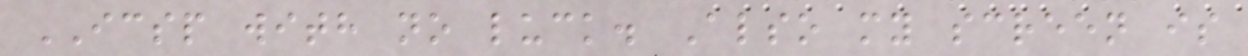ICSP with no luck. Also my screen is
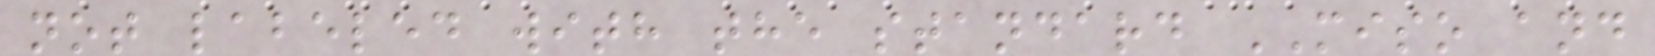not labeled with the standard MISO and
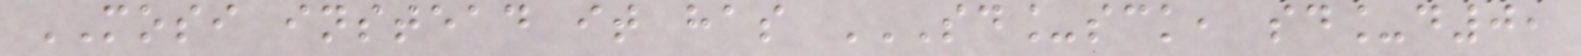MOSI instead it has SD_SCK, SD_D0,
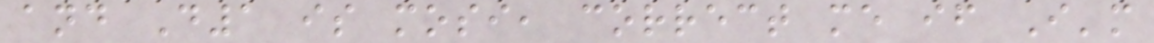and D1 is mosi, correct me if I'm
